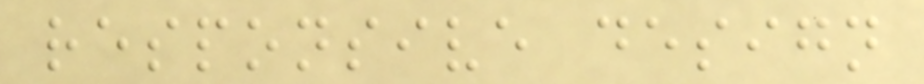responsive design
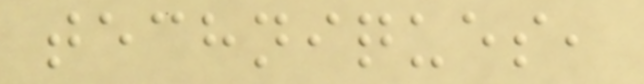techniques,
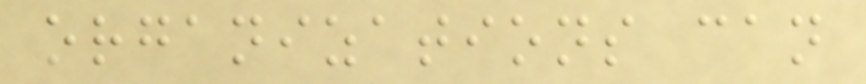organizations can
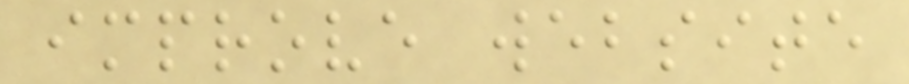improve website
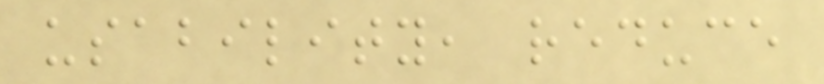usability, reduce
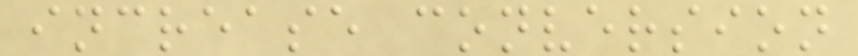increase conversion
